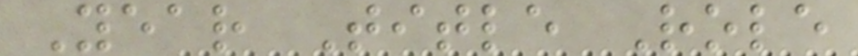Year Title Role
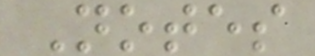Notes
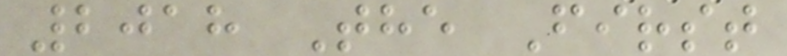2018 The First
